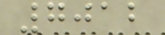7012
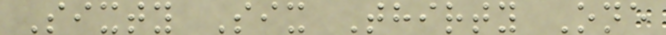Sixty Six Thirty One
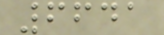6641
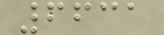6631
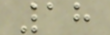18
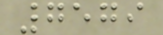7579
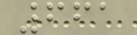661
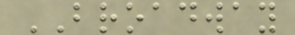BROADWAY
